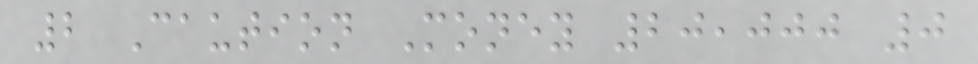2 Caution Money 20,000 0
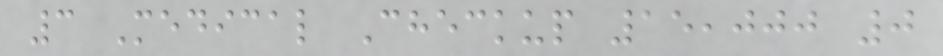3 Medical Checkup 15,000 0
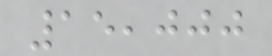15,000
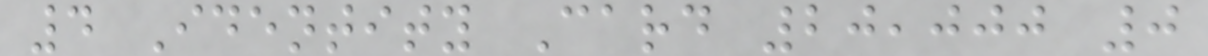4 Identity Card 20,000 0
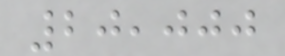20,000
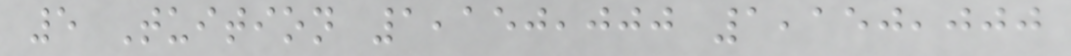5 Tuition 1,150,000 1,150,000
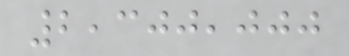2,300,000
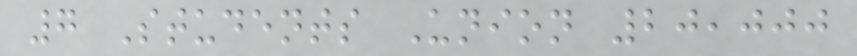7 Students Union 20,000
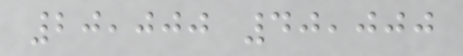20,000 40,000
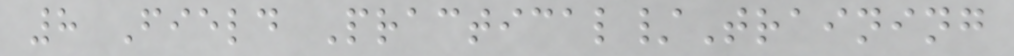8 Field Practical/Training
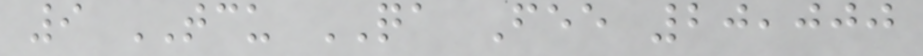9 TCU QA Fee 20,000
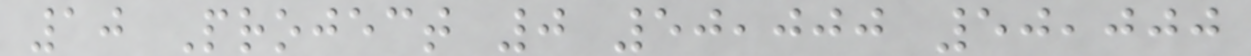10 Project 0 50,000 50,000
